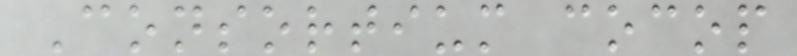Consortium cocop
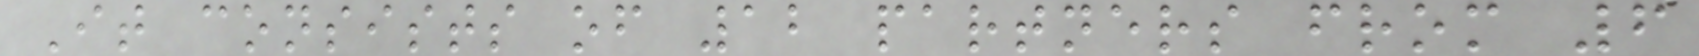It consists of 12 partners from 6
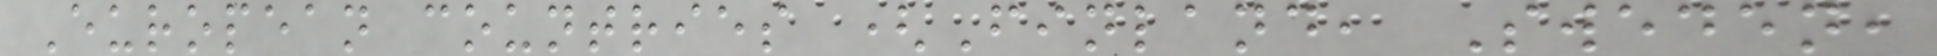European countries (Finland, Sweden,
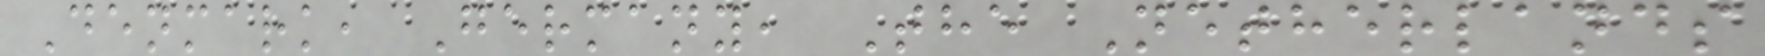Denmark, Germany, The Netherlands
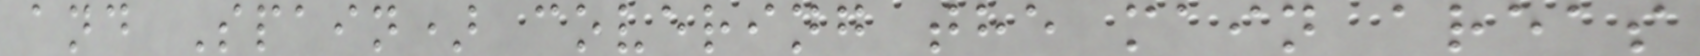and Spain) covering the main areas
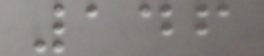146
